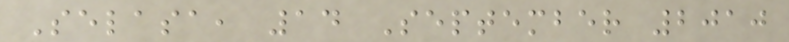Selasa, 14 September 2010
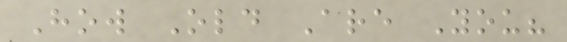How Old Are You?
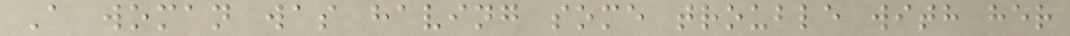A woman was having some trouble with her
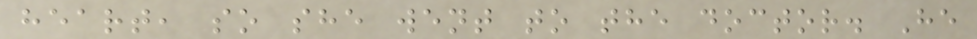heart, so she went to the doctor. He
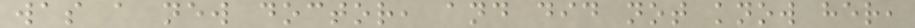was a new doctor, and did not know her,
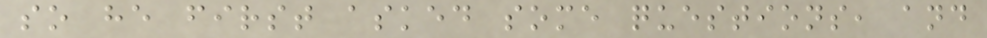so he first asked some questions, and
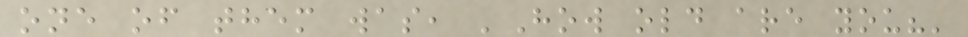one of them was, 'How old are you?'
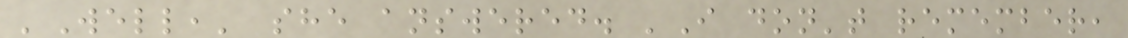'Well,' she answered. 'I don't remember,
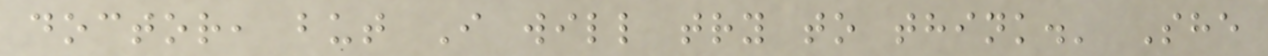doctor, but I will try to think.' She
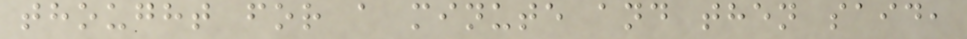thought for a minute and then said,
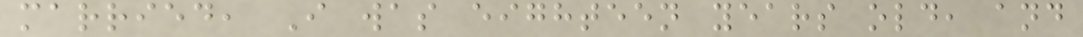married, I was eighteen years old, and
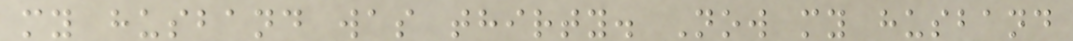my husband was thirty. Now my husband
